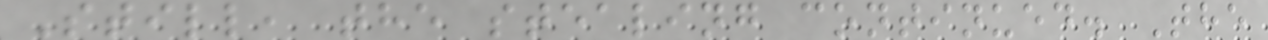Still, the stealing continued. The
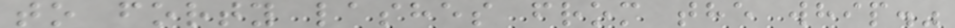to forty lashes from the whip."
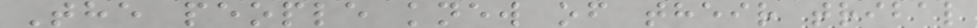The people knew of their tribal
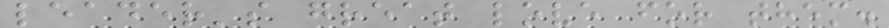leader's great love for them.
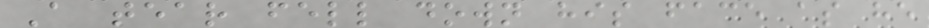A tear fell down his face as he
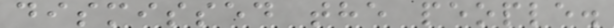dismissed the people.
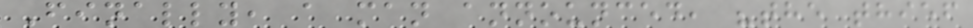Finally, a man announced, "the thief
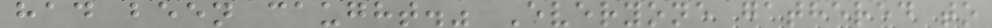had been caught." Everyone gathered to
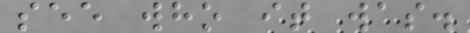see who it was.
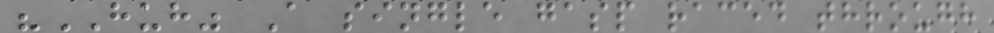"HUH" A single gasp raced through
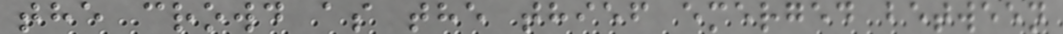the crowd as the thief emerged between
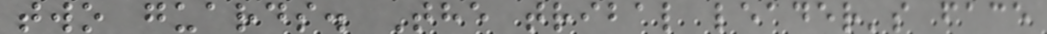two guards. The tribal leader's face
